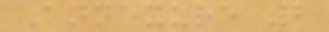Annexure 2
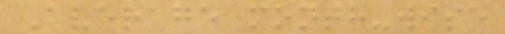Average month-wise
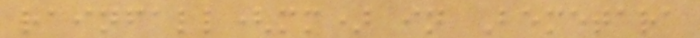rainfall(mm) in Bemetara
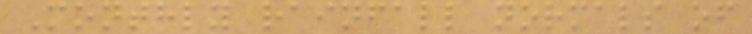Monthly rainfall normals of
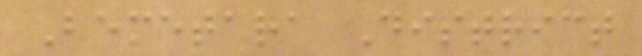Bemetara District
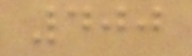400
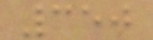350
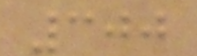300
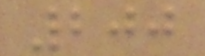200
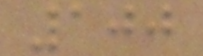100
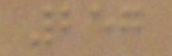257
